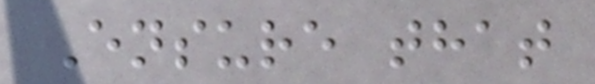Ensure that
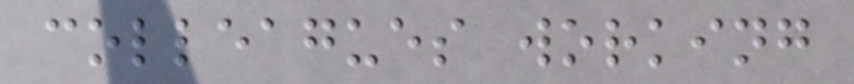colleagues working
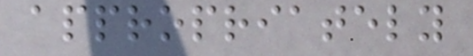appropriately
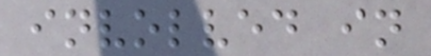involved in
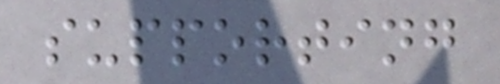supporting
